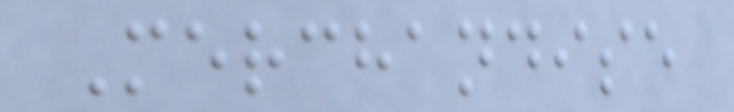Merchandise
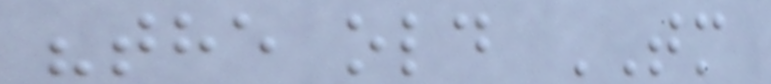"the old TM
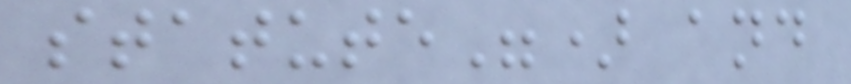statute") and
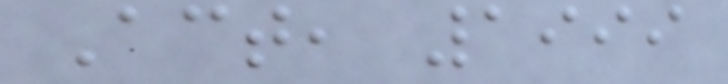Act, 1999
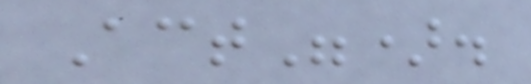Act").
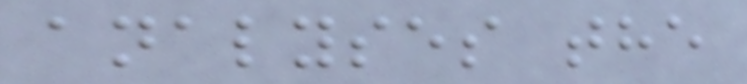analyses the
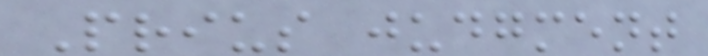Prius judgment
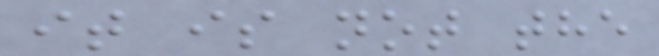it is not the
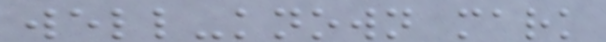well-known mark
